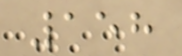158
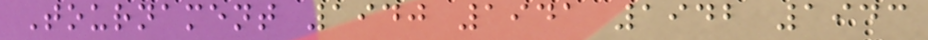Tournament 1940 1941 1942 1943
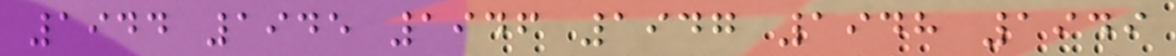1944 1945 1946 1947 1948 1949
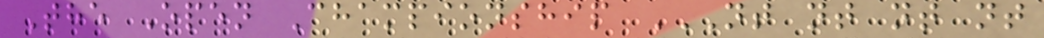The Open Championship NT NT NT NT
